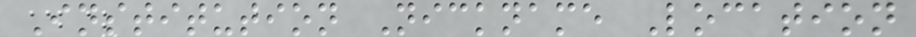Institution Nickname Location
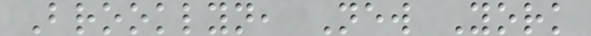Brooklyn, New York
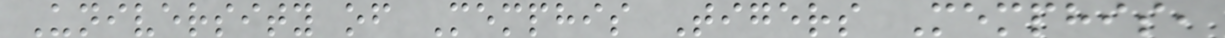University of Memphis Tigers Memphis,
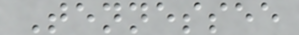Tennessee
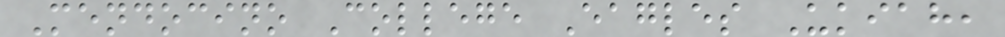Mendocino College Eagles Ukiah,
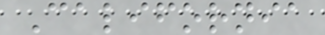California
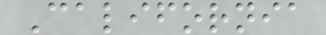California
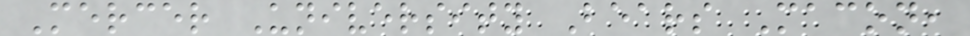Mercer University Bears Macon,
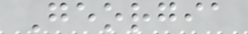Georgia
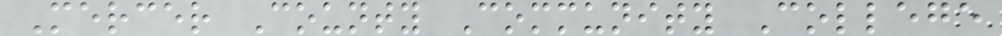Mercer County Community College
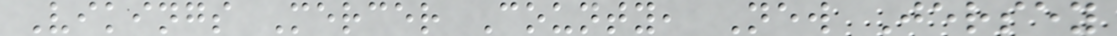Vikings Mercer County, New Jersey
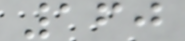160
